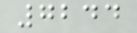7244
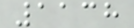1138
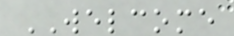WELCOME
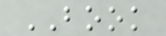BOOK
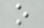o
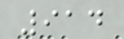914
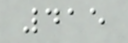415
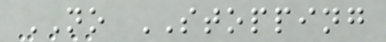NO STOPPING
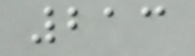213
